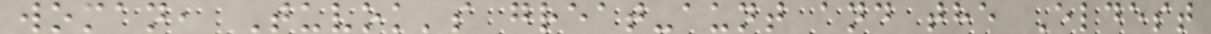woman, Tuvok's great-aunt and the Eldest
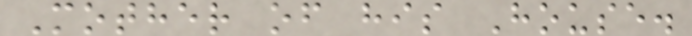Mother of his House.
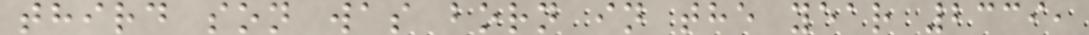third son was born in the year 2339,
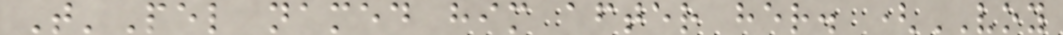T'Pel named him after her. (VOY
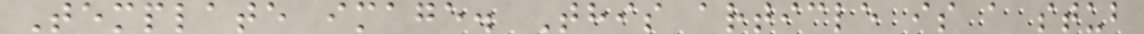Template image. This article is a stub
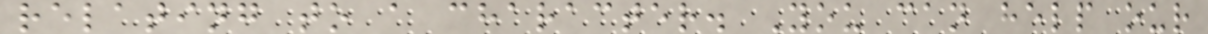relating to a character. You can help our
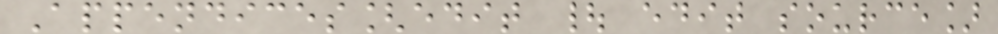Appendices[edit | edit source]
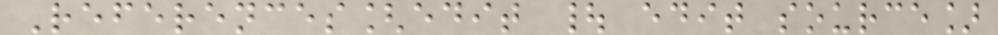References[edit | edit source]
